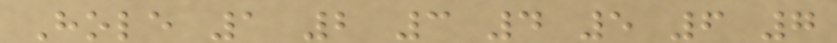Hole 1 2 3 4 5 6 7
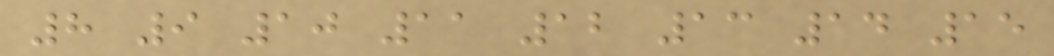8 9 10 11 12 13 14 15
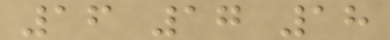16 17 18
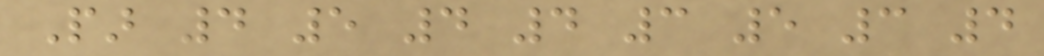Par 4 5 4 4 3 5 3 4
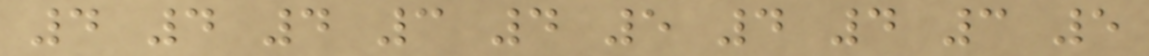4 4 4 3 4 5 4 4 3 5
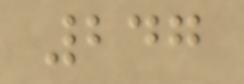247
